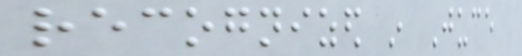recognized in Juce
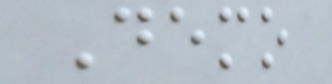Demo
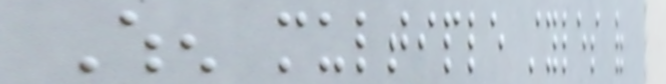When multiple styles of
